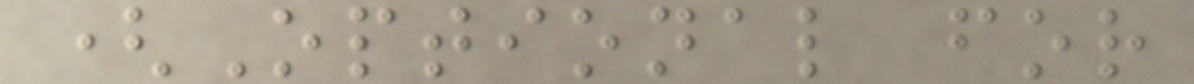(Optional for
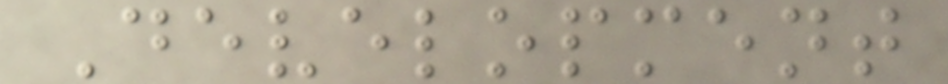Development
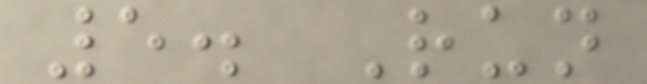5. Run
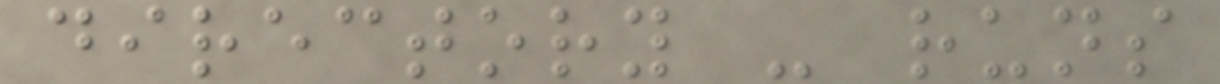directory - runs
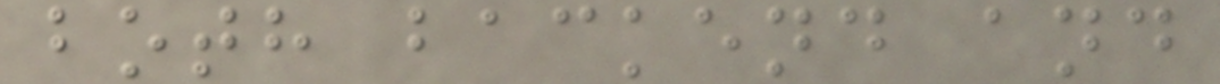both backend and
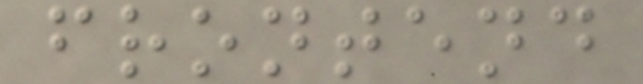frontend
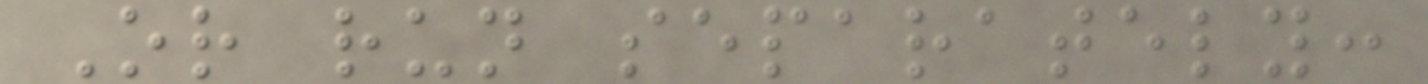Or run separately:
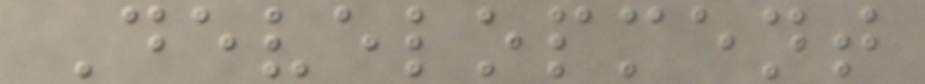Development
